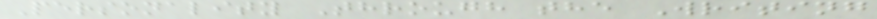Personality Through the Writing
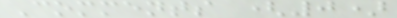Comments (0)
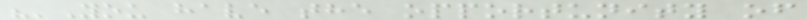"'You have the opportunity of
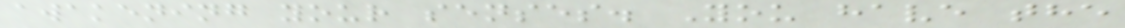awakening your senses. You have the
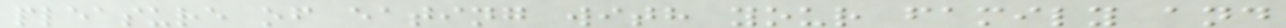pleasure of eating with your family and
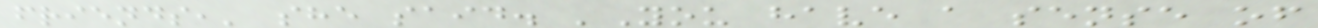friends,' she said. 'You have a sense of
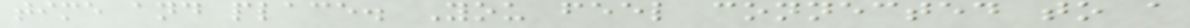time and place. You feel connected to a
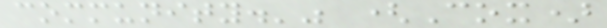community.'" (Cox)
